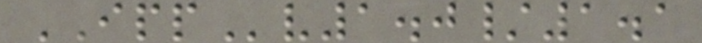IPPv1.0/1.1
